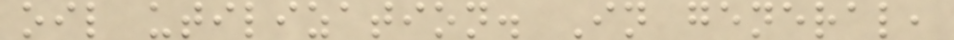oil utilization. In general,
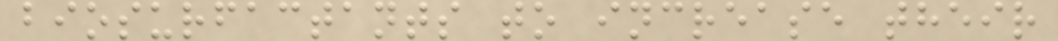biosurfactants to increase their
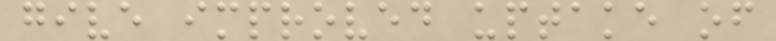give improved uptake of
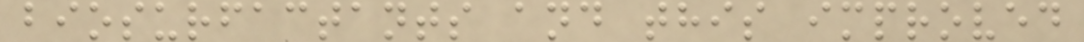biosurfactants and this improved
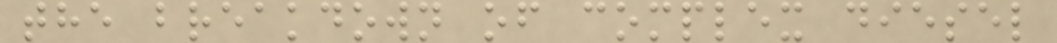the breakdown of complex diesel
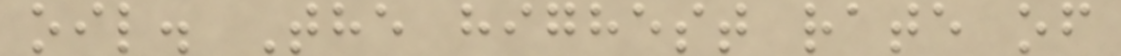oil. The highest rate of
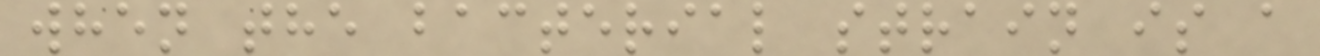when the bacterial strain is a
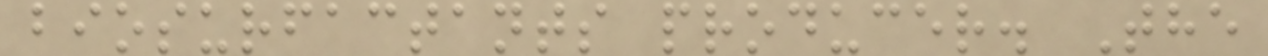biosurfactants producer. The
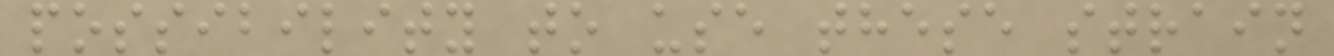possibility to use these strain
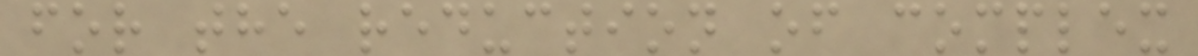for the reduction of complex
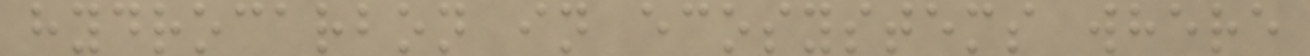hydrocarbon in ecosystems where
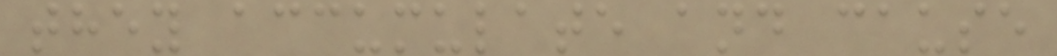they accumulate and cause
